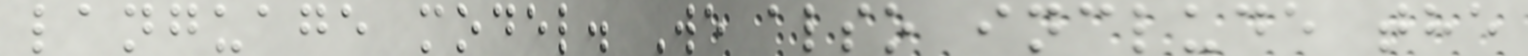language model. We also include the
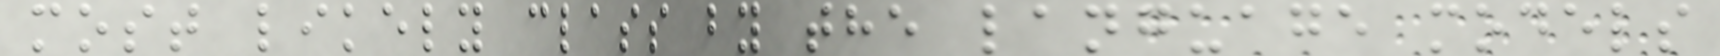most likely class by the language models
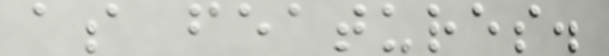as features.
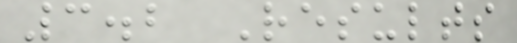3.2 Results
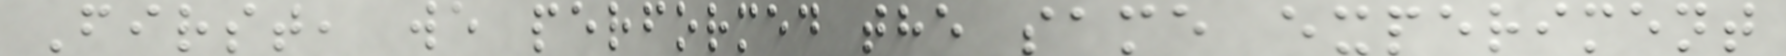First, we performed the same experiment
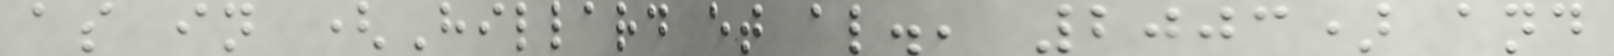as in (Hillard et al., 2003) and
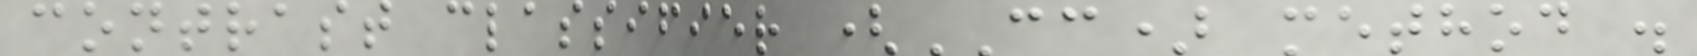contrast classifier (CC) method .
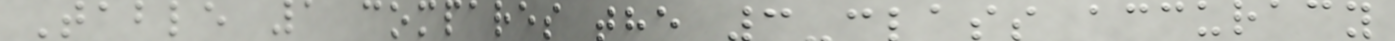Table 1 compares the 3-class accuracy
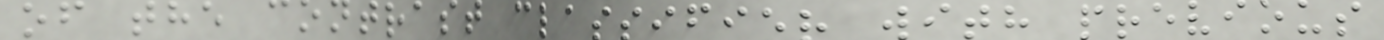of the contrast classifier with previous
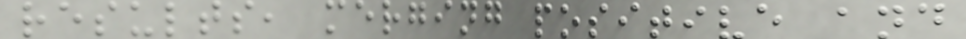results, merging positive and
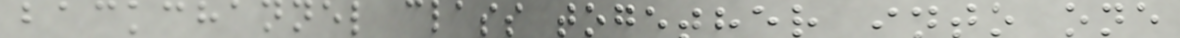backchannel class together into one
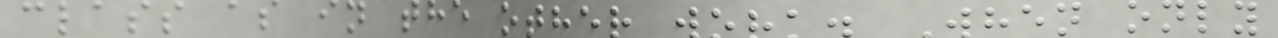class as in the other work. When only
